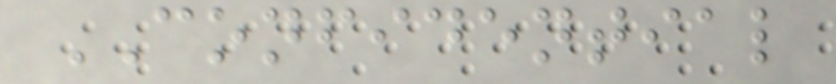CONFIDENTIAL
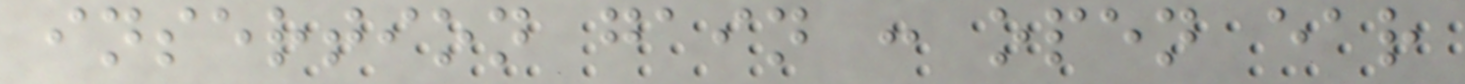insertion gain : open ear
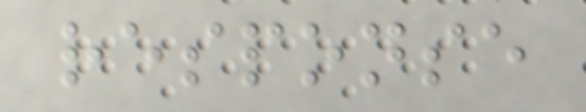response
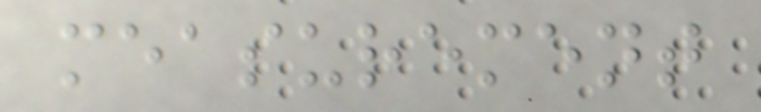measurement
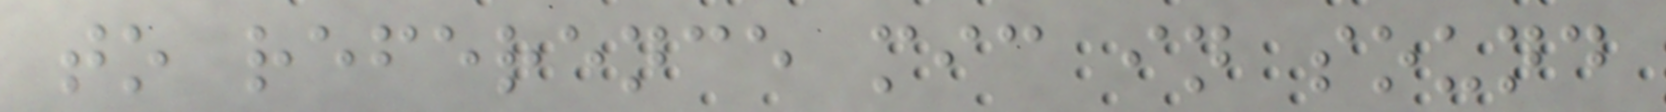to reference mic in sound
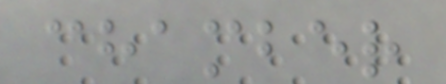chamber
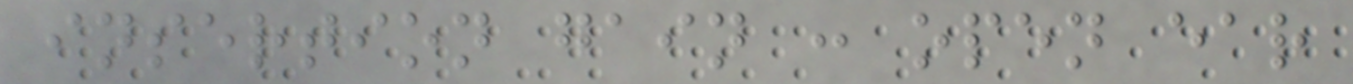insertion gain : open ear
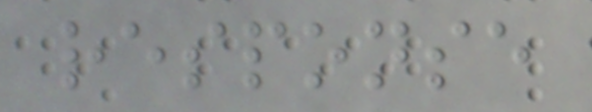response
